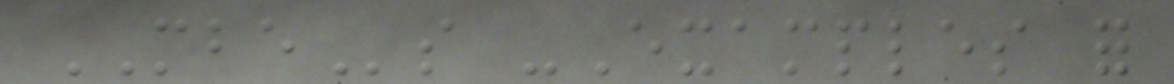MBEs -Examples for
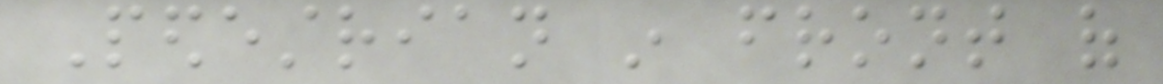Pedestrian in front of
